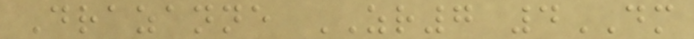Drazanne ZR7 4DM
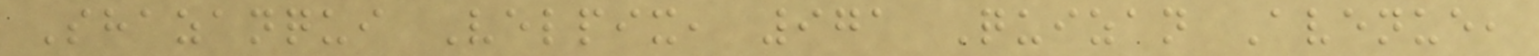Shazanqui Velpix, 971 Quizan Avenue,
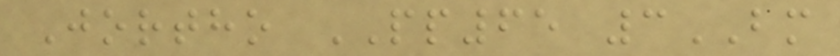Jortho PP65 3BM
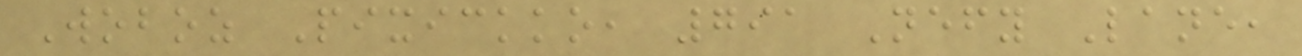Woboz Pixickko, 791 Nefy Lane,
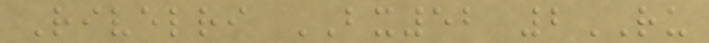Rivelri BX52 2RU
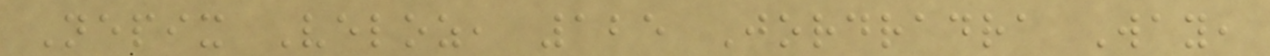Nepix Veloz, 125 Jordradra Way,
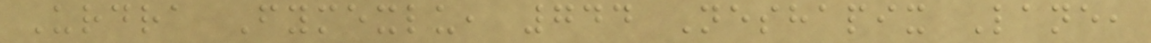Urdra Fymexlu, 744 Neshapix Lane,
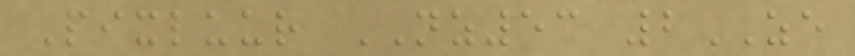Pixluur NZ53 2ZE
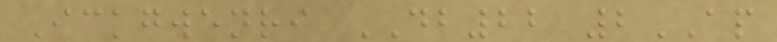Ickgwenri DB22 2AP
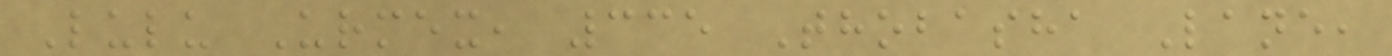Lulu Urmex, 335 Thobasha Lane,
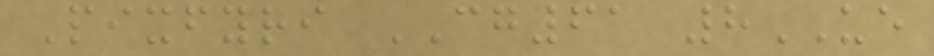Pixfyri CG61 8UE
